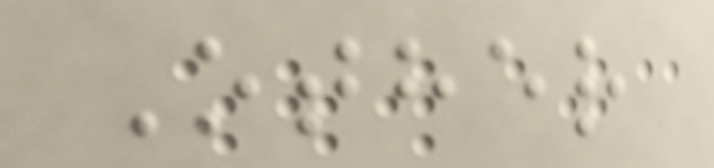Other
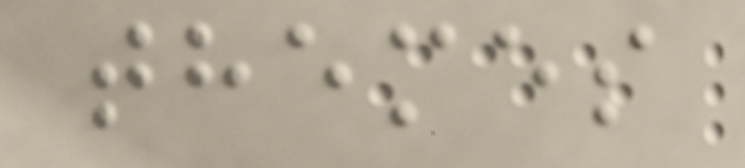themes
